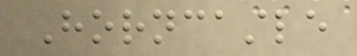Horncastle
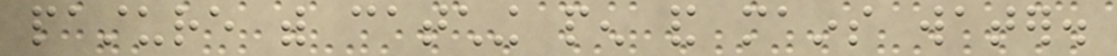pasture with catching pen and mains water.
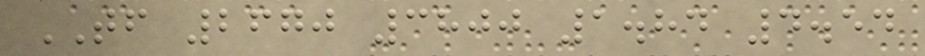TF 2670 3800 1.84 4.54
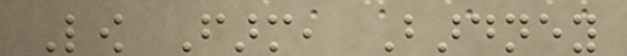Low Farm, Bardney
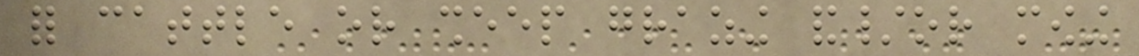for cattle or sheep grazing and/or mowing
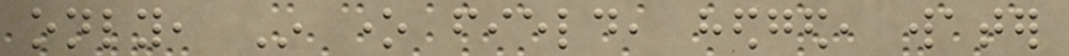only, In one field, hedged, water
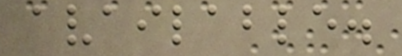available.
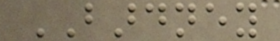BARDNEY
